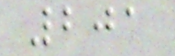201
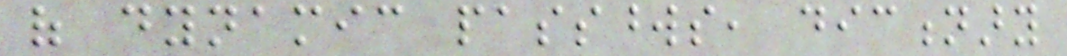of dynamic passwords, dictionary
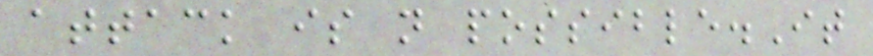attack is not possible.It
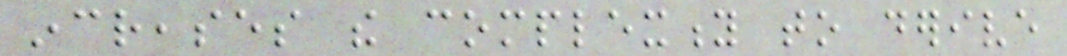increases the complexity to derive
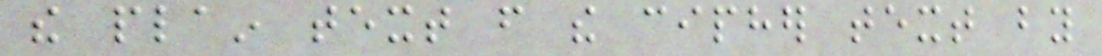the plain text from the cipher text by
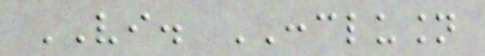VI. CONCLUSION
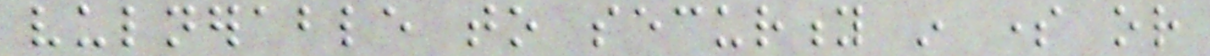vulnerable to security in some or
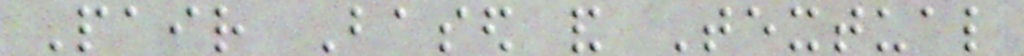Pair Based and Textual
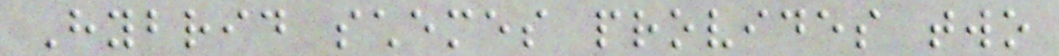Hybrid schemes provides two
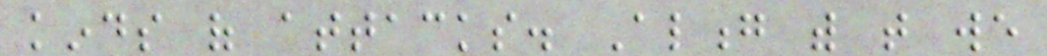kinds of attacks. Along with that we
